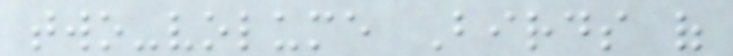two-volume Birds of
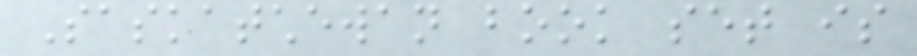Saskatchewan book set is
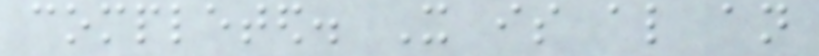completed. It is also an
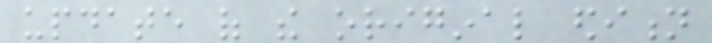update of the original edition
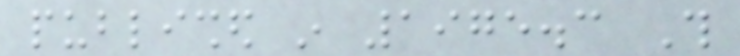published in 1975.3 This
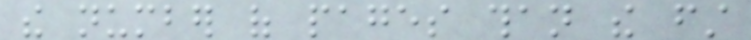the number of pages than the first
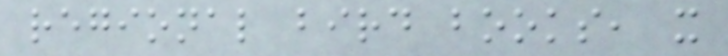regional bird books, it
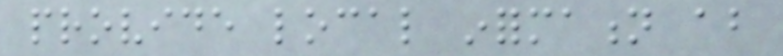provide local information about
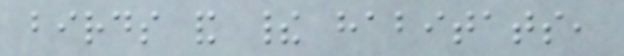birds and their habitats,
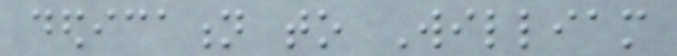dedication to William
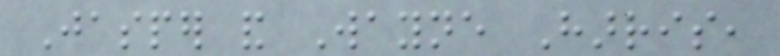Jasper and Wayne Harris,
